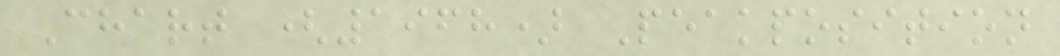Chart (1968) Peakposition
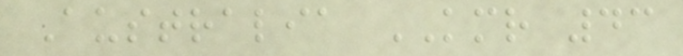Australia KMR 43
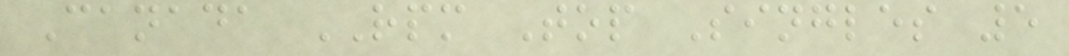Canada RPM Top Singles 5
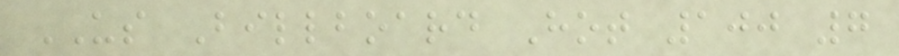US Billboard Hot 100 7
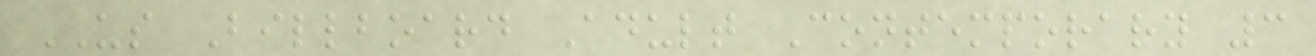US Billboard Adult Contemporary 3
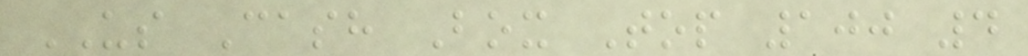US Cash Box Top 100 4
